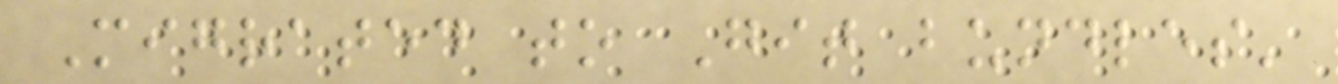Migrated to Git bundles'
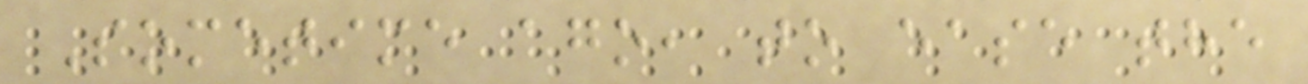Sometime ago, to ease the
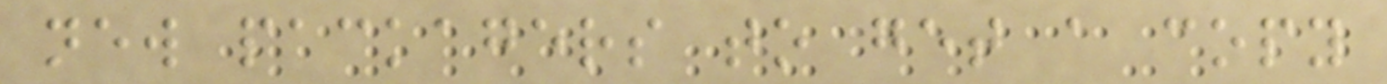new packagers to get a copy
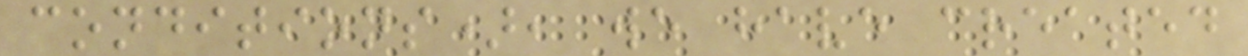conditions), we have created
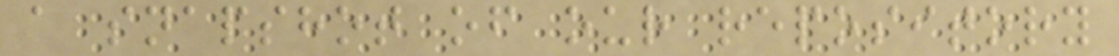a snapshot of our repository
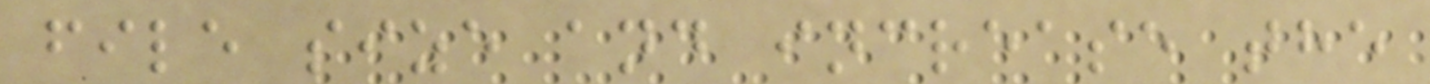file size and increase the
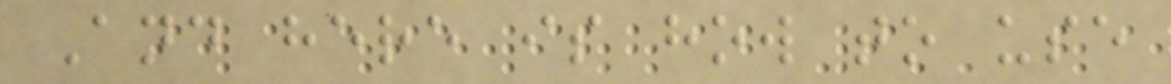And here is how to use
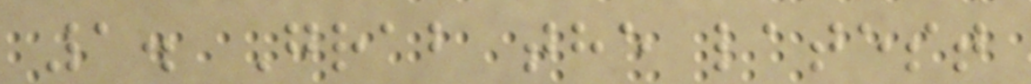1. Grab the latest
